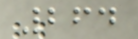264
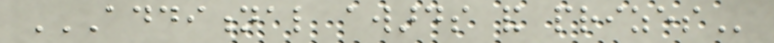ADDITIONAL AWARDS AND PRIZES
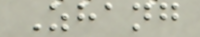Zhang
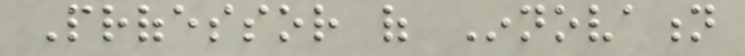Professor of Innovation
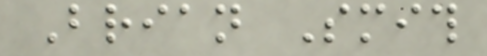Brian Smith
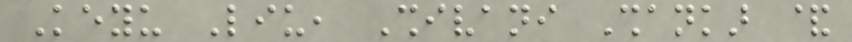Keyu Liu, Shivani Shankar &
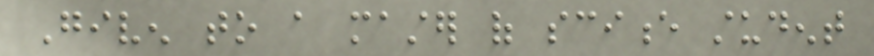Given to a master of science student
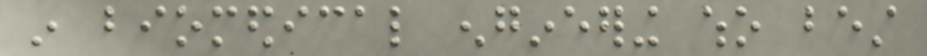in biomedical engineering who best
